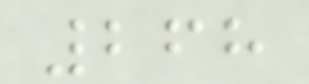268
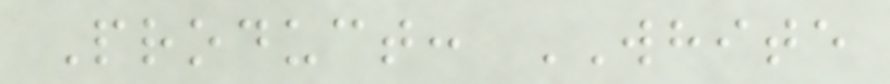Product: WHITE
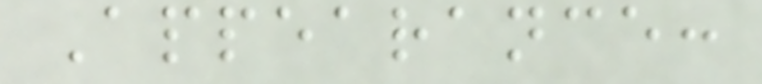Appearance:
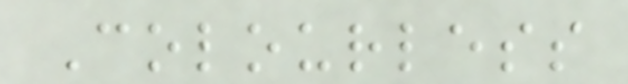Colourless
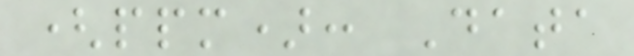(ppm): Data
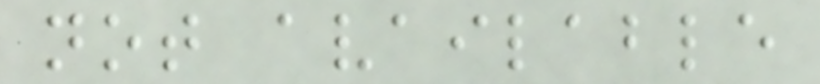not available
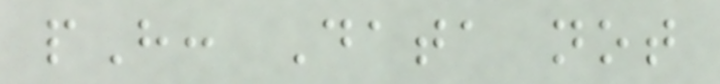pH: Data not
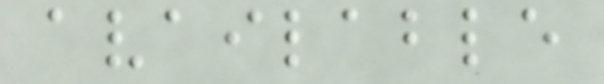available
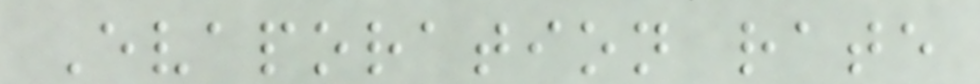Evaporation rate
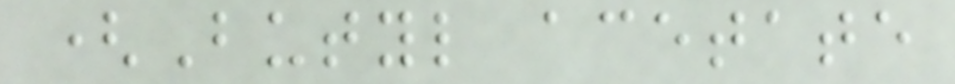(Butyl acetate
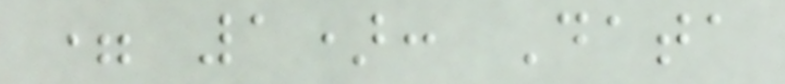= 1): Data
